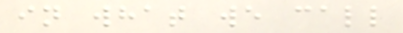in what we call
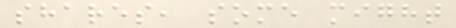shares, some might
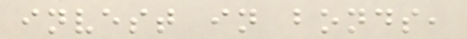invest in bonds,
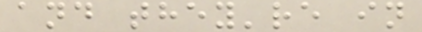and they're in
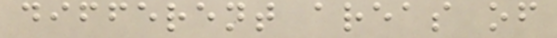different areas of
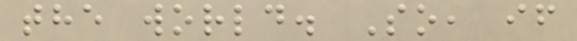the world. So, if
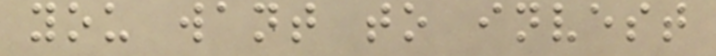you want to invest
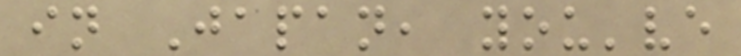in Japan, you've
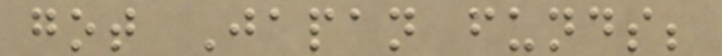got Japan funds;
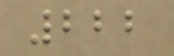222
